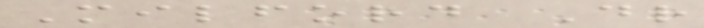Milford Dr
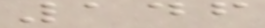146
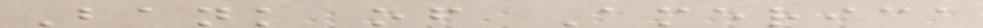Bank of America
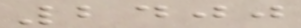2400
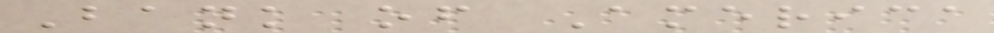Bank of America
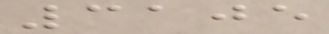3105
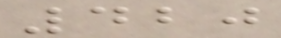420
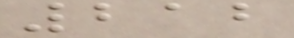212
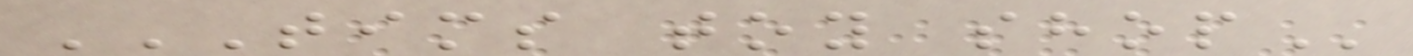TIMS TOY SHOP
